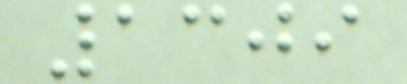1309
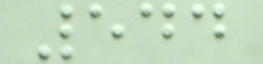544
